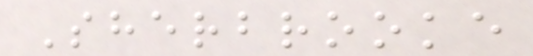Sherbrooke
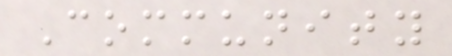Community
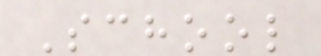School
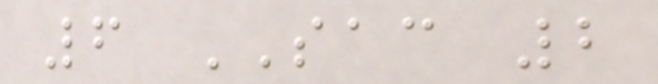6 SAC 2
